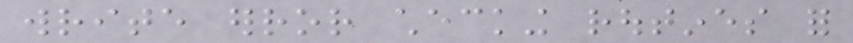write error checking routines for
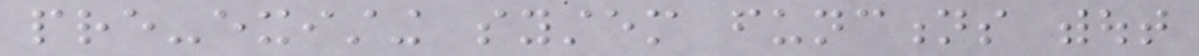pre-existing system functions without
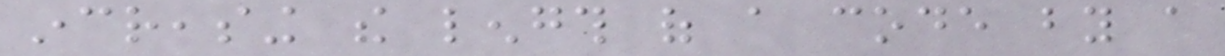increasing the length of a code by a
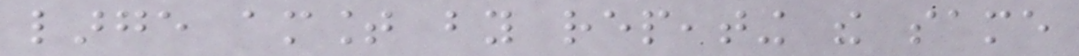large amount by repeating the same
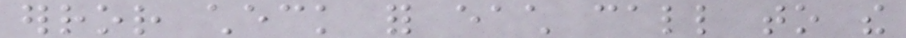error check for each call to the
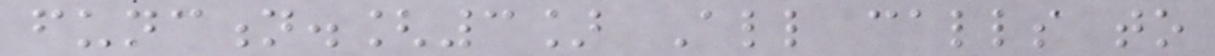function.[3] All calls to
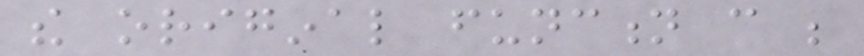the original function can be
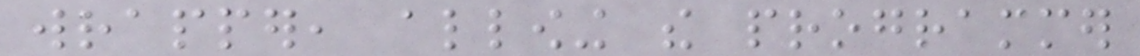wrapper, allowing the programmer
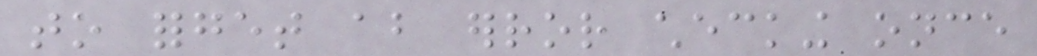to forget about error checking once
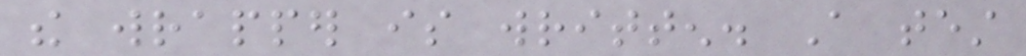the wrapper is written. A test
